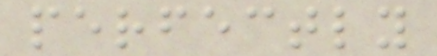perfectly
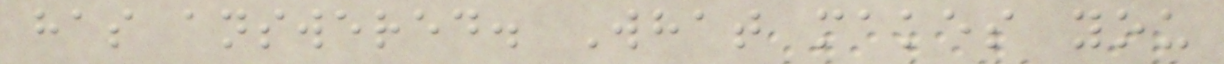has answered. What makes you
